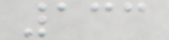133
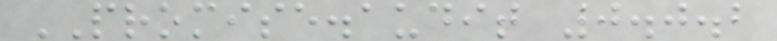PROMISE.audit 0.0.2
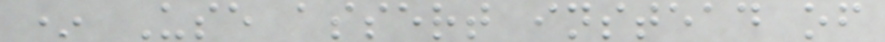* Use assert instead of
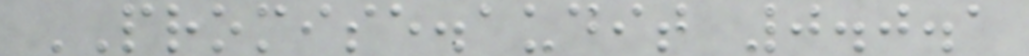PROMISE.audit 0.0.1
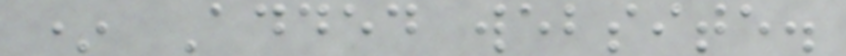* Added website.
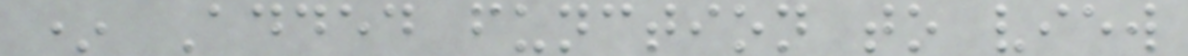* Added function to view
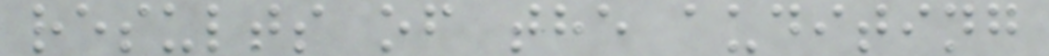results of the auditing
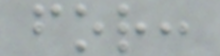for:
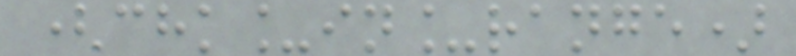(chk_in_range)
